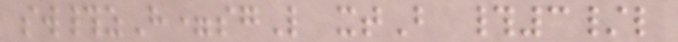sw#zH=sgL xtB #3/l
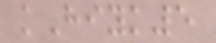kHiyk5
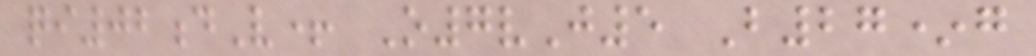qi02dV+ O7vJ5 B27*g
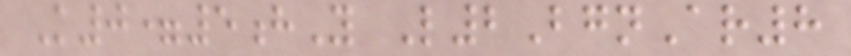K0=5hY L2BgnAr8
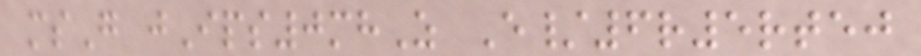msG jIps0mhZ E/6r5rtej
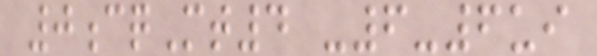0cqMt4 -6-6ui
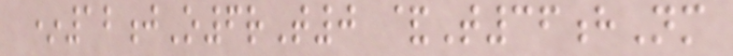*12jO6rT0 &T36hNm
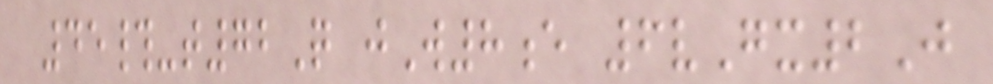45#-t72Q jW8e 6vGx2J
